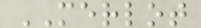MERLOT
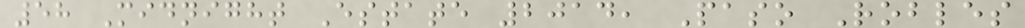58 Midnight Estate 2014, Paso Robles
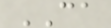CA
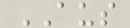AUS
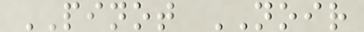PINOT NOIR
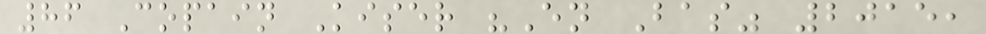86 Copain Kiser "En Bas" 2015,
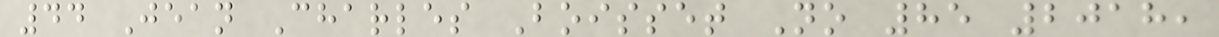44 Jean Charles Boisset No 85 2018,
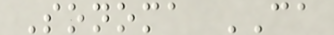Sonoma CA
